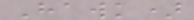Hawk)
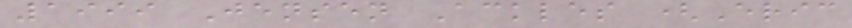1999 Jensen Ackles (Eric
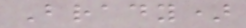Brady)
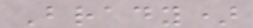Brady)
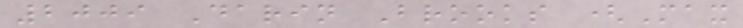2009 Darin Brooks (Max
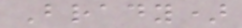Brady)
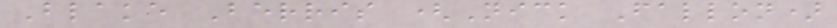Blake Berris (Nick Fallon)
